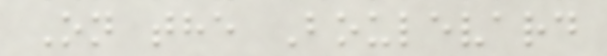On the Boulevard
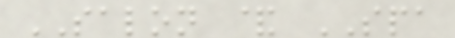SALON & SPA
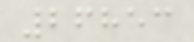26853
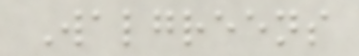Walgreens
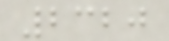2320
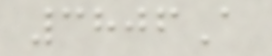3806A
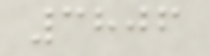3806
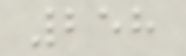258
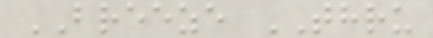BREEZE THRU
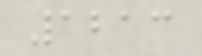1213
